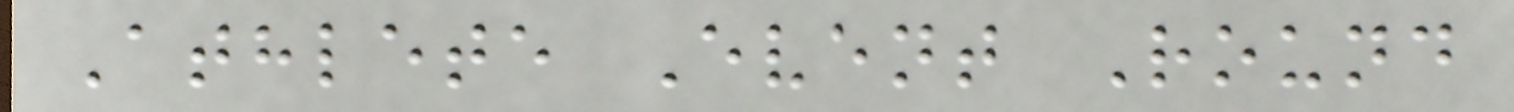Athlete Event Round
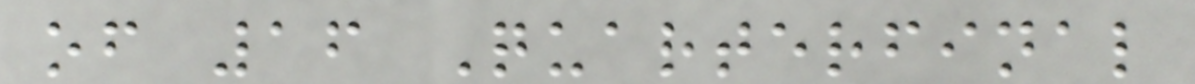of 16 Quarterfinal
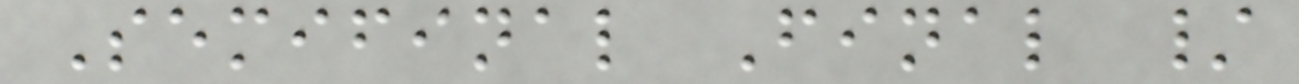Semifinal Final /
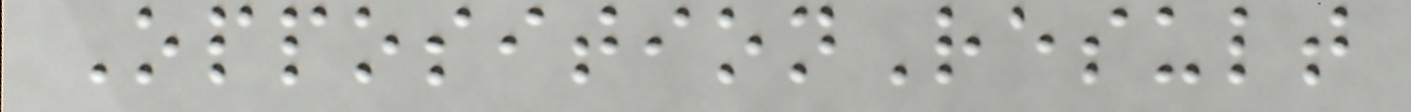OppositionResult
